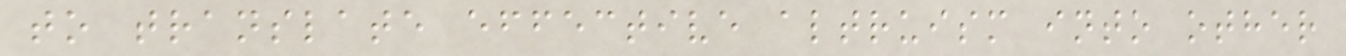to translate effective altruism into other
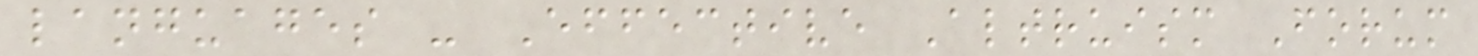languages - Effective Altruism Forum
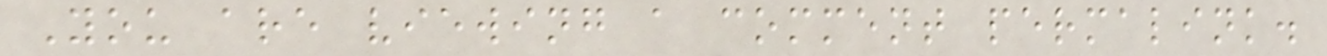You are viewing a comment permalink.
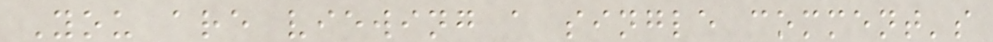You are viewing a single comment's
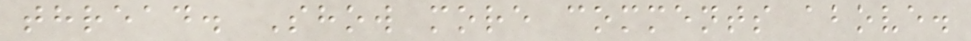thread. Show more comments above.
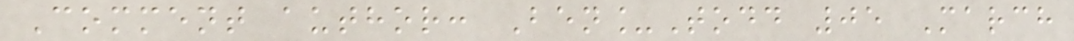Comment author: Ben_Todd 05 March
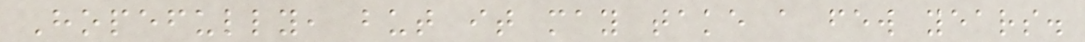Hopefully, but it may take a few years.
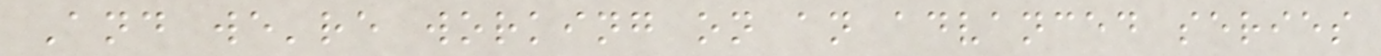And we're working on an advanced series
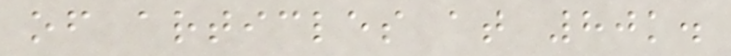of articles at 80k.
